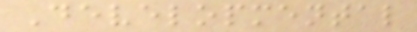Developmental
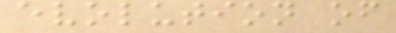evolution of
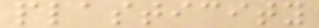plasticity
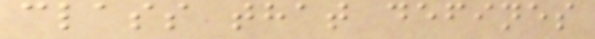class that defines
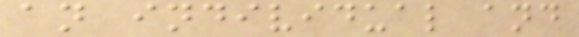an individual and
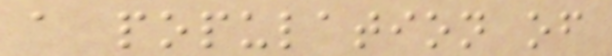a population of
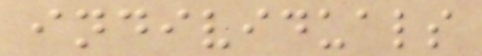individuals
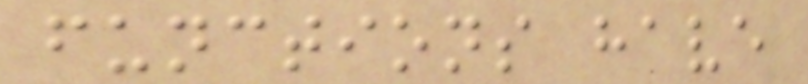functions have
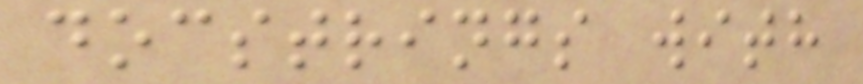docstrings with
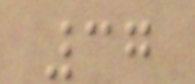37
